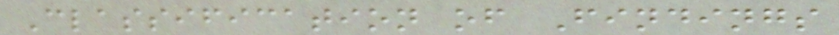Classification of Findings
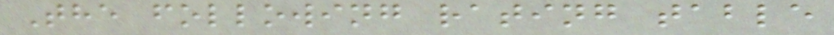The following rating table
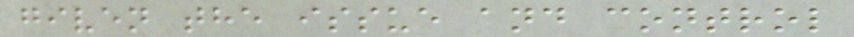given the issue and control
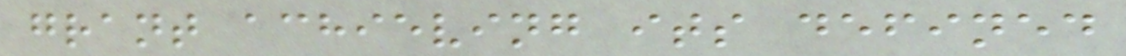grant achieving its defined
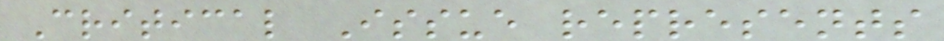Critical Issue represents
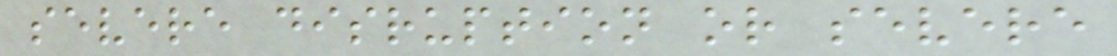severe disruption or severe
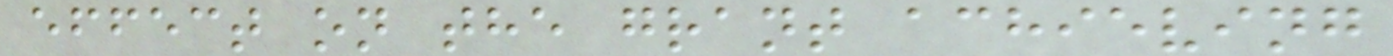effect on the grant achieving
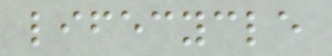lifecycle
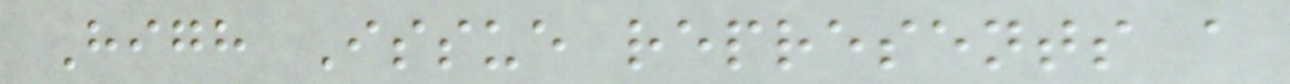High Issue represents a
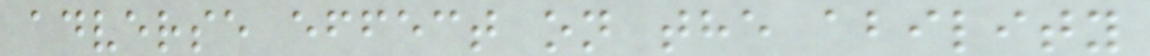adverse effect on the ability
